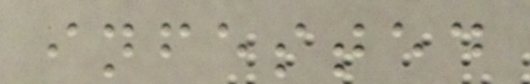infested
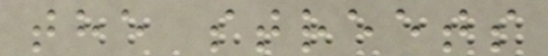the streets
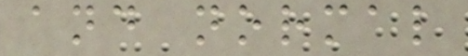and normal
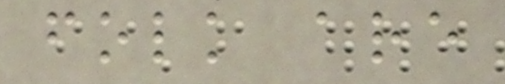folk are
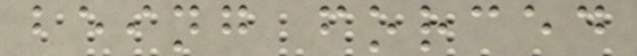being forced
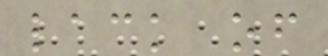lack of
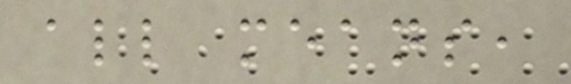all means,
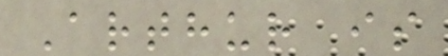Arthur is
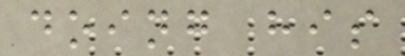doing his
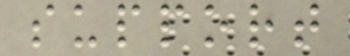support
